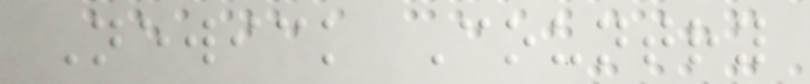Newick Country
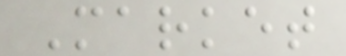Market
